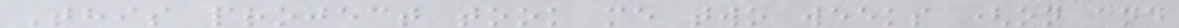This project took me two weeks (on and
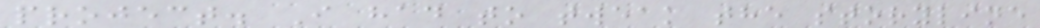project. I had to tweak the storyline
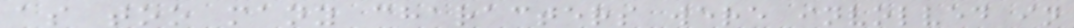as too many characters were involved in
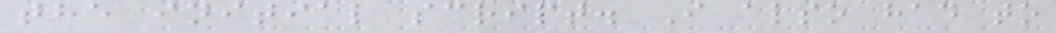the initial script. I also had to
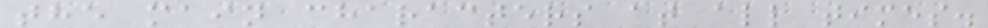the main characters at all times.
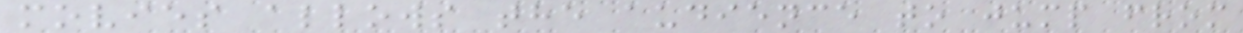movies allows the audience to jump from
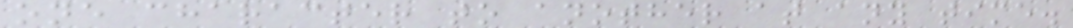one character to another at any time.
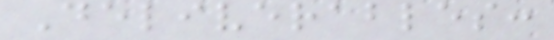Deliverables:
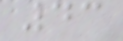43
